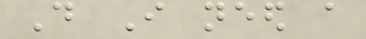Do I need a
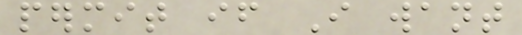permit if I want
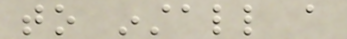to install a
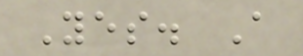Yes. A
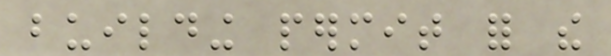building permit for the
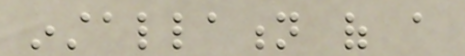installation of a
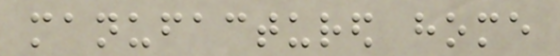manufactured home
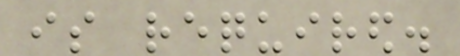is required.
